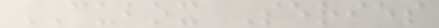CUBOX Series
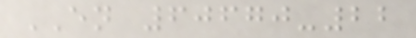EN 60670-22
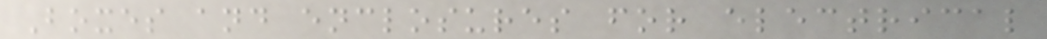Boxes and enclosures for electrical
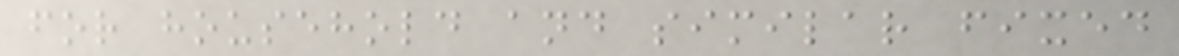for household and similar fixed
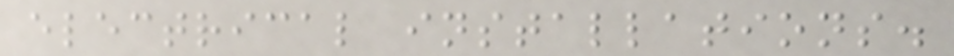electrical installations.
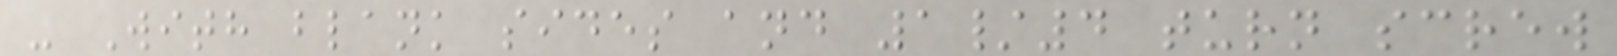- With blank sides and 1/4 turn screw
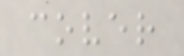cover
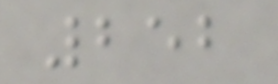252
